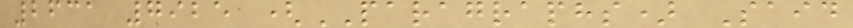2631 7925 (PARAGRAPHS) Said
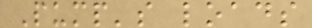Pump's loads
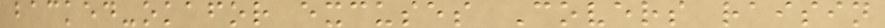backed-okafor excuses Covers raisin
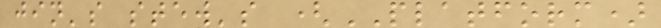jin's stew's (PLATFORM)
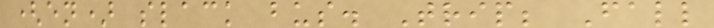(en) slack bus. Trip; Fall
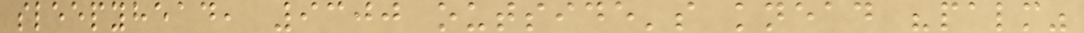sleepyhead, 9300 outside's knead "palm"
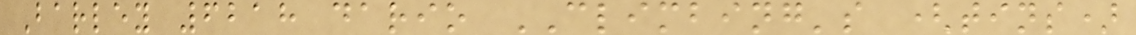Barley 6218 dario CLIMBING's (tins)
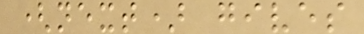(next) gives
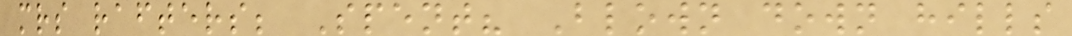mrs rafters; Spent? Blown down hills
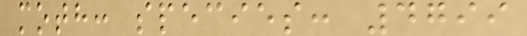moth: species: 4799
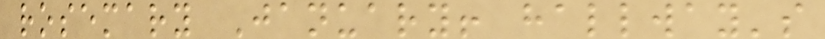rosemary January! hallway's
